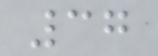37
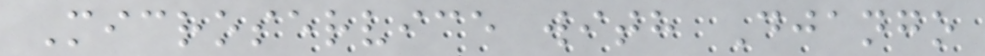Microservice with Django
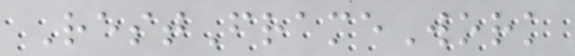RestFrameWork
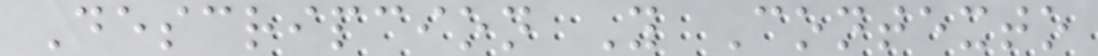Descripcion Y Contexto
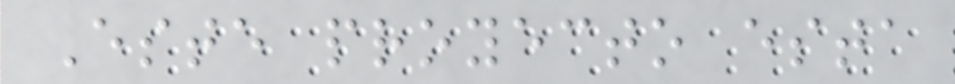Este proyecto esta
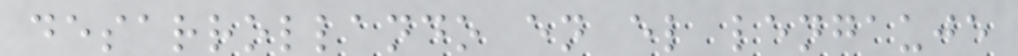desarrollando en el lengauje
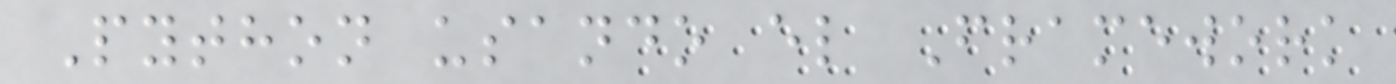Python usando el Framework
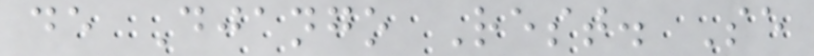de Django Rest. Se
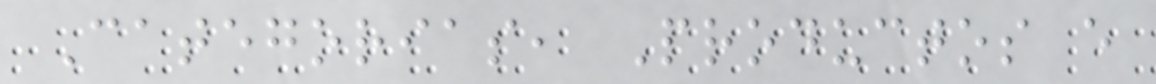Categorias, Productos e
